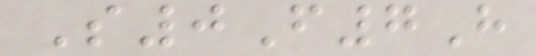S0F7H
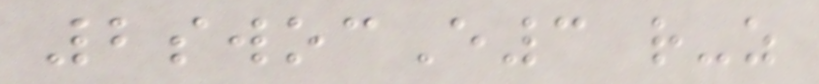2swocE3 r-z
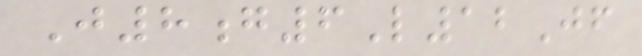J8g6L12Jf
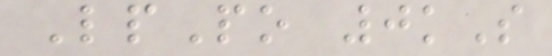LpPo 0kS
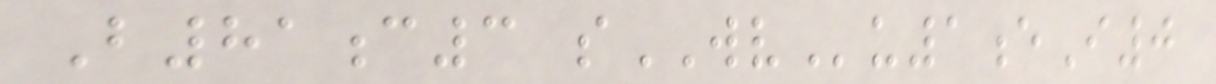B81c3 sWVu1eI0
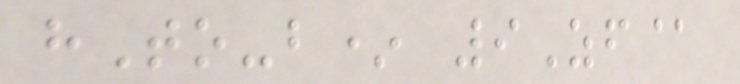hTo-b* 9Zf@
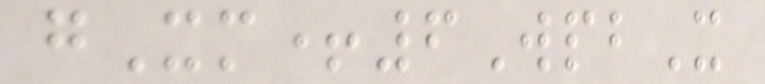gXm+6WpbX
